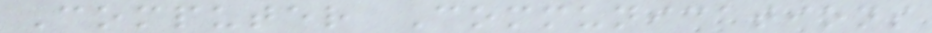Computer Communications
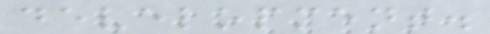development.
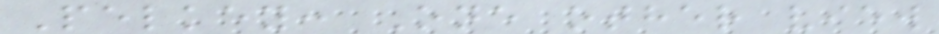Pelkey: One other view
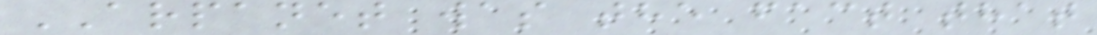ARPANET was the fact that
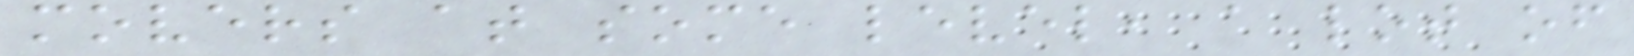movers at some level, a lot of
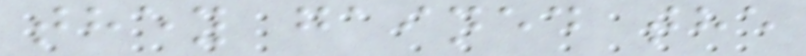they gained the
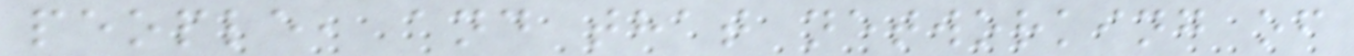people, and that networking of
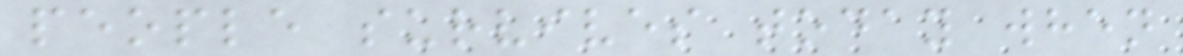people survives today when
